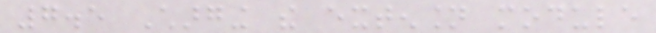7.5 Charging the extension module
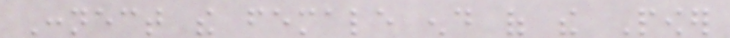Connect the female end of the Power
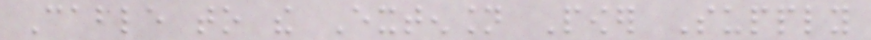Cable to the Extension Power Supply
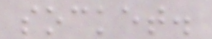socket.
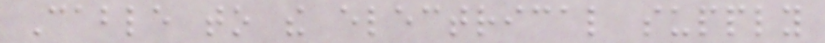Cable to the electrical supply
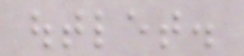outlet.
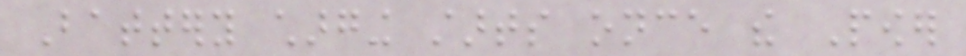Battery charging starts once the Power
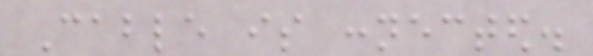Cable is connected.
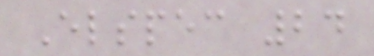Elspec 24
